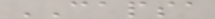CAPSA
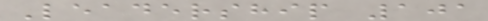Leadership 101
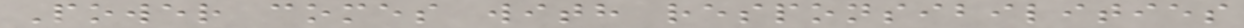Power comes with responsibilities
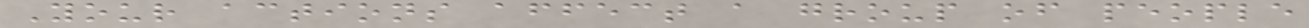Your actions affect a group of people
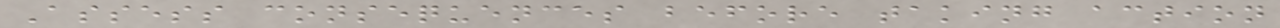Assess consequences before taking action
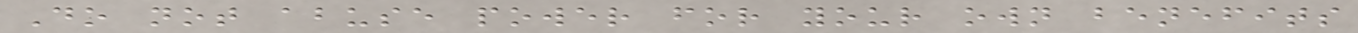Do not abuse power for your own benefits
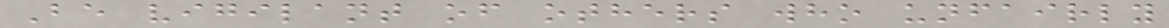Be vigilant of others who unfairly
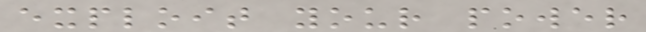exploit your power
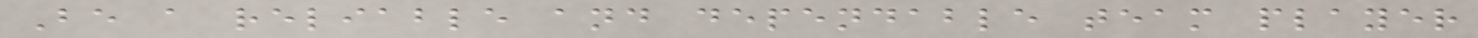Be a reliable and dependable team player
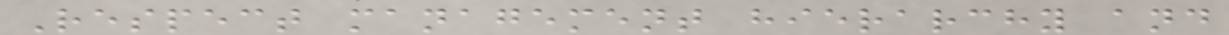Respect management hierarchy and
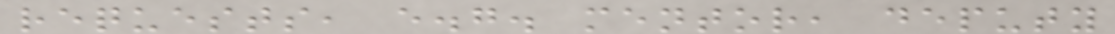requests, e.g. mentor, deputy
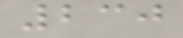230
